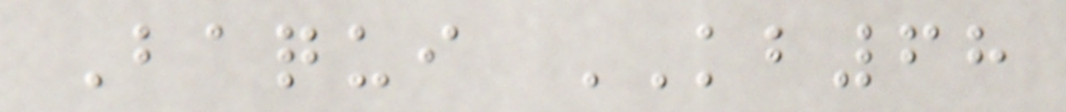Baqui KB68
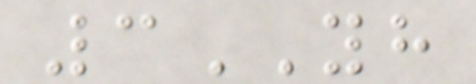3YH
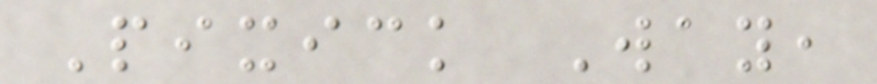Pixick Way,
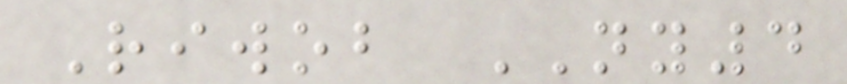Riwob NY4
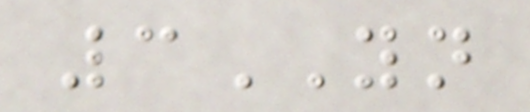3YN
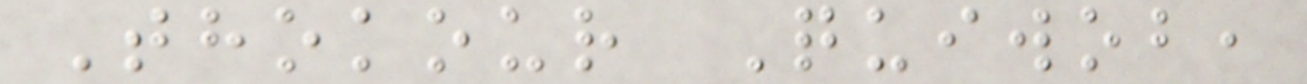Thokour Quiwob,
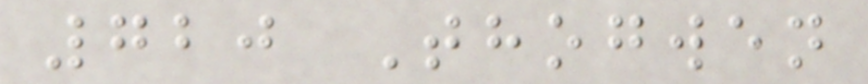720 Thogwen
